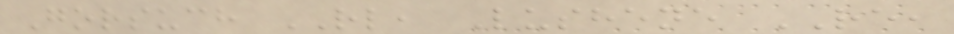Gorsuch RL, Lushene RE,
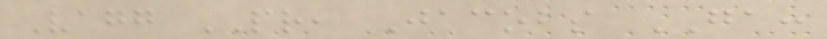Vagg PR, Jacobs GA:
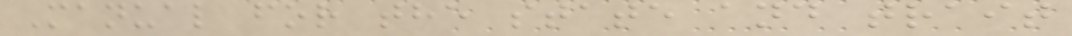Manual for the state and trait
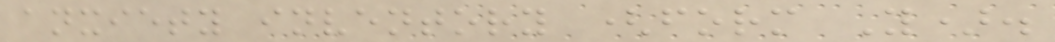anxiety inventory (form Y).
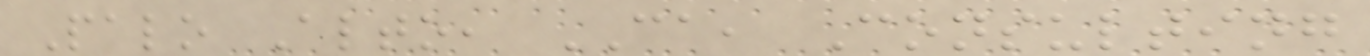Palo Alto, CA, Consulting
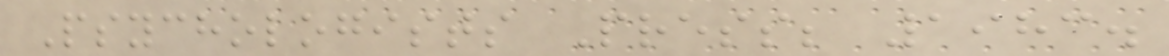Psychologists Press; 1983.
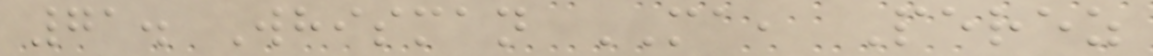71. Whisman MA, Perez
